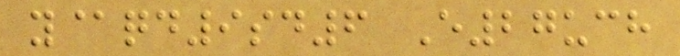y@qd9sd6 E27uch
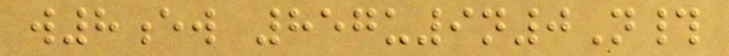w8ew 857u9n0N#
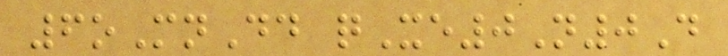6oMnDd qXe0N0D
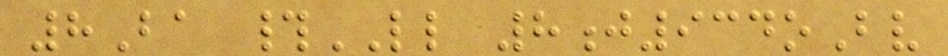8Ba #LL 8j934oBv
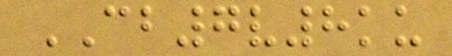CB7v8ku
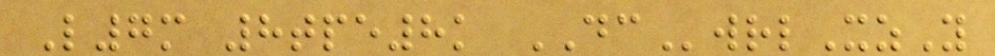L7m 8tpe8k DCwrlXzY
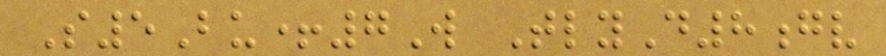S5Bu+7W TlyD8gv
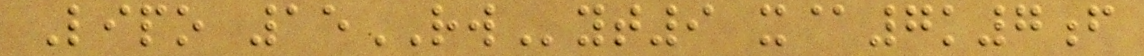Lipo 15RWyt9 x@7k7f
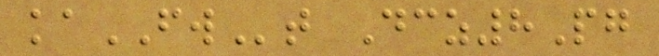kaFWt Dcz8Pg
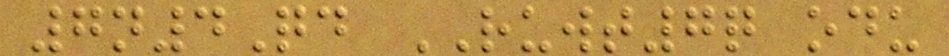7n4Qd RUWT7q odu
